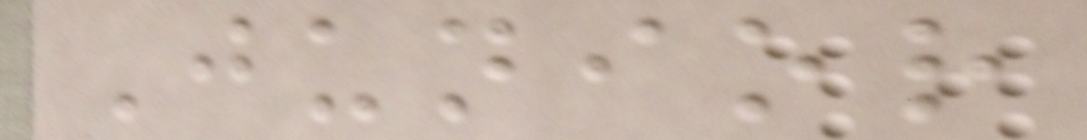Junior
